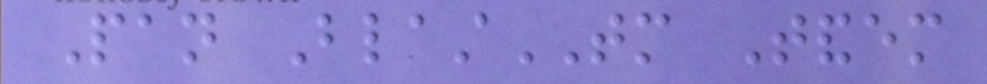Pan BlastTM Tandem
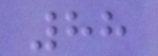88
